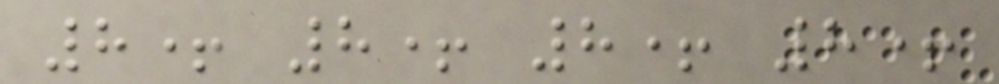8+ 8+ 8+ 8+
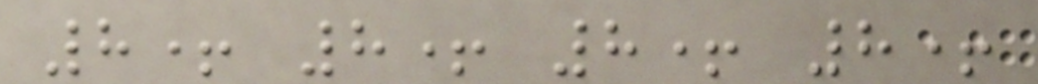8+ 8+ 8+ 8+
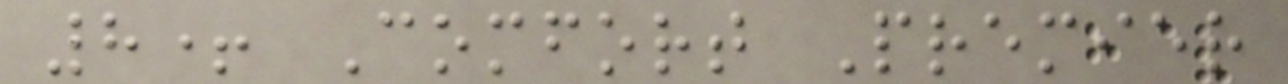8+ Comfort Premier
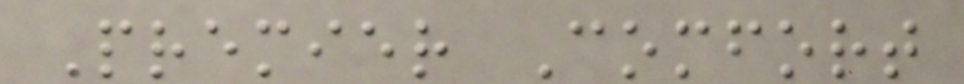Premier Comfort
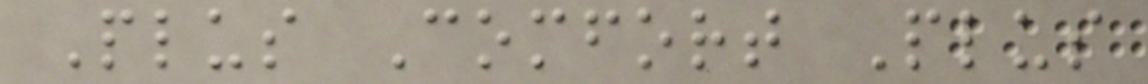Plus Comfort Plus
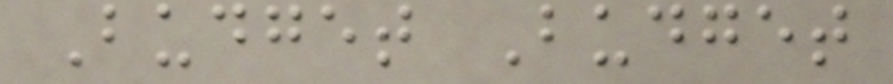Budget Budget
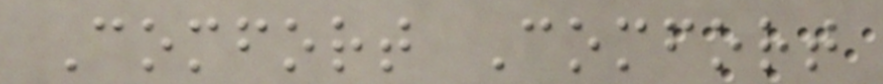Comfort Comfort
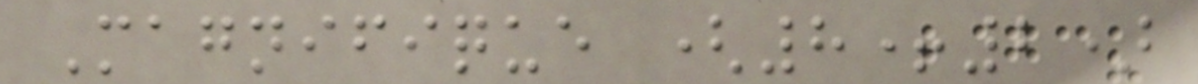Magnifique (8+2)
